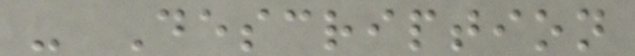- Description
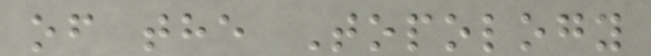of the Topology
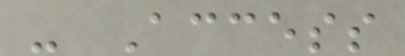- Access
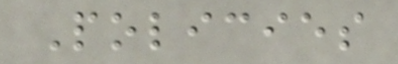Policies
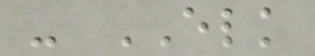- ELK
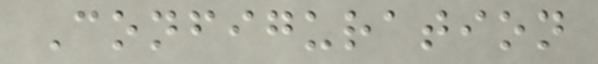Configuration
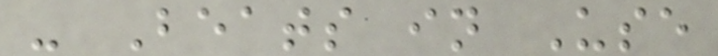- Beats in Use
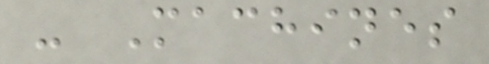- Machines
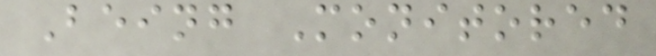Being Monitored
